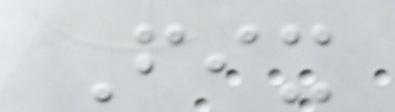Fix
